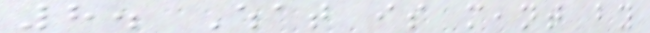8. What is meant by
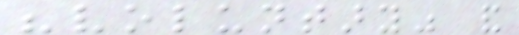"voluntary" and
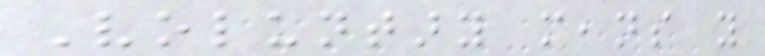Voluntary means you
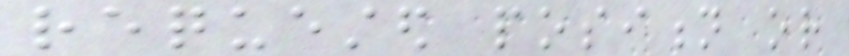requested position or
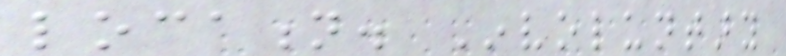location. Involuntary
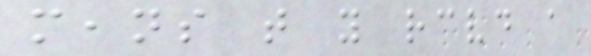means that you received a
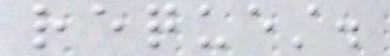request.
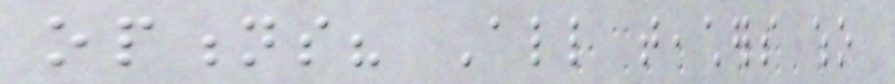options? All teachers who
